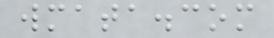wmata.com
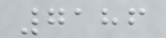7186
